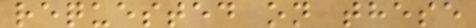requested on these
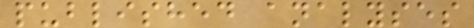published analyses
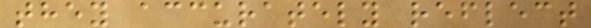they accurately reflect
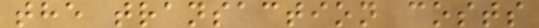the transaction costs
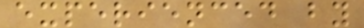experienced by
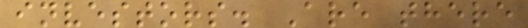investors. Are there
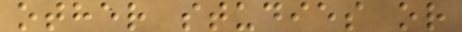other studies or
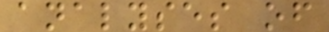analyses of
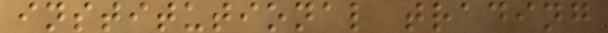institutional trading
